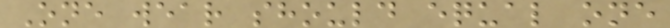One wear should equal one
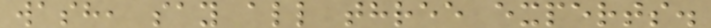wash, say all three experts.
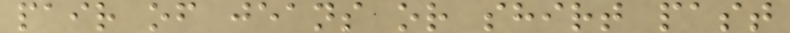pair of jeans or shirt past
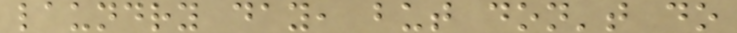laundry day, but don't do
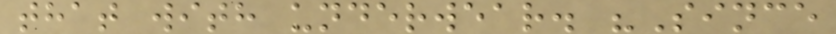that with underwear. "Since
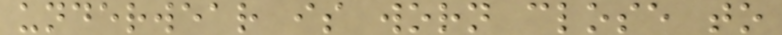underwear is worn close to
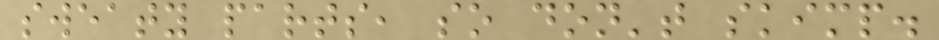sweaty parts, so don't skimp.
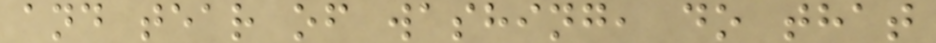and tear of washing, do that
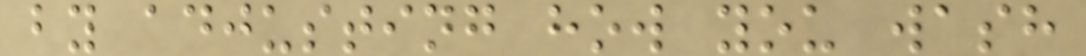by adjusting how you wash
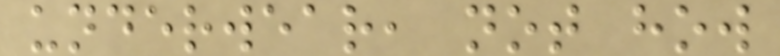underwear, not how
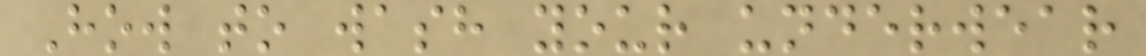How to wash your underwear
